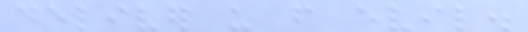deliver us from evil.
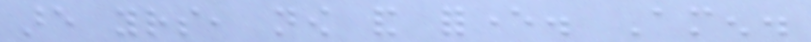are yours, now and forever. Amen.
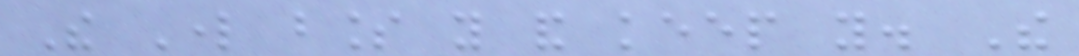The Lord bless you and keep you. The
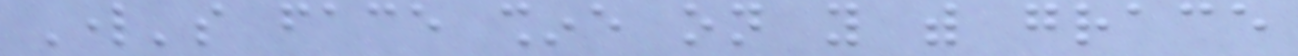Lord's face shine on you with grace
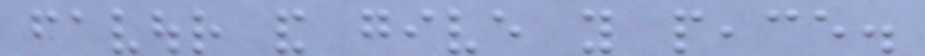favour and give you peace.
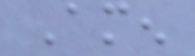Amen
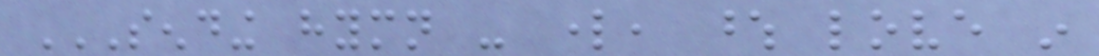SENDING HYMN - LORD, WHOSE LOVE IN
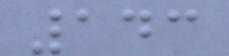143
